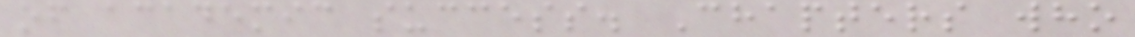of academic success. Chapters who
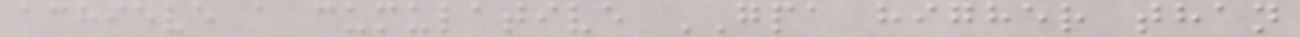achieve a cumulative GPA higher than
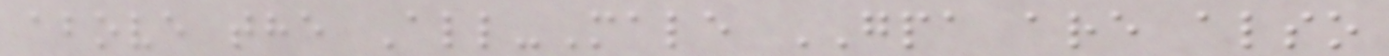above the All-Male GPA are also
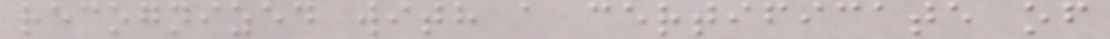recognized with a certificate of
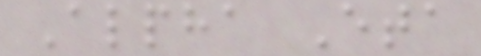Alpha Eta
